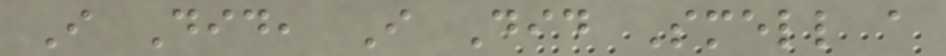I Did, I Did Smell a
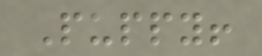Puppy!
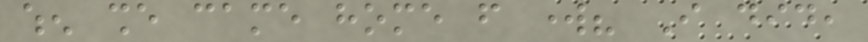when she came home from work? I did,
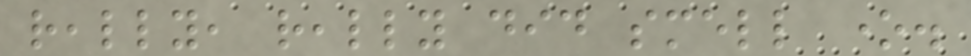really, really did smell one.
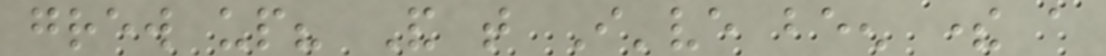grew up? And that I've been there a
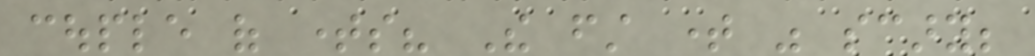couple of times? The first time was scary;
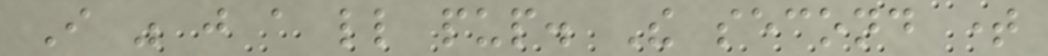I was just a little pup. The second time
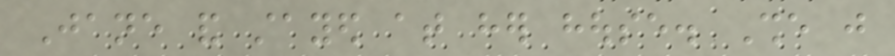Jane and stayed at her house. She just
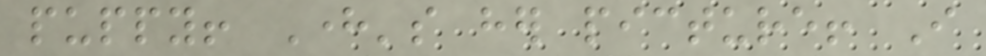puppy! Here's her picture! I
